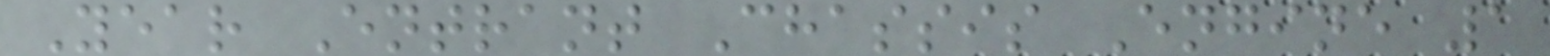Year Entrant Chassis Engine 1
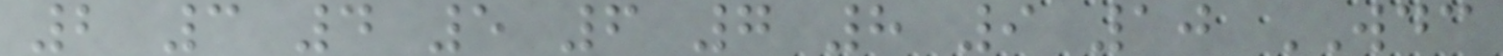2 3 4 5 6 7 8 9 10 WDC
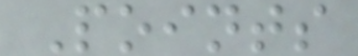Points
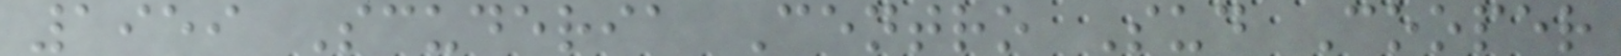1959 Scuderia Centro Sud Cooper
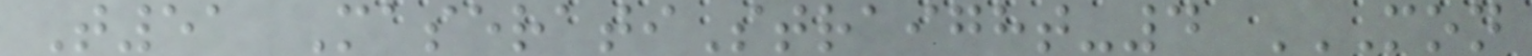T51 MaseratiStraight-4 MON
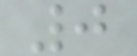0
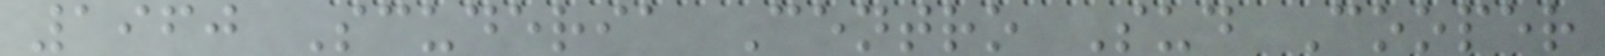1960 Scuderia Centro Sud Cooper
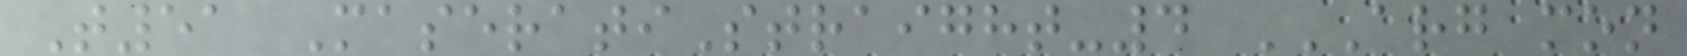T51 MaseratiStraight-4 ARG MON
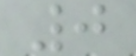0
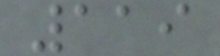119
